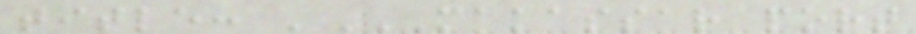title: 'MAKASSAR PORT
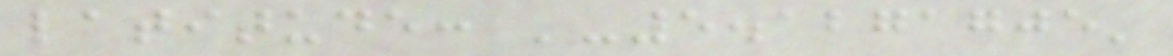latitude: '-5.1271705'
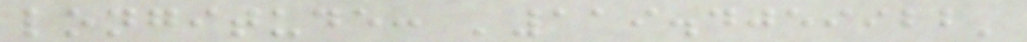longitude: '119.4059922'
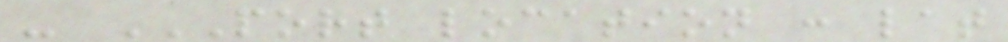- PORT LOCATION : LAT
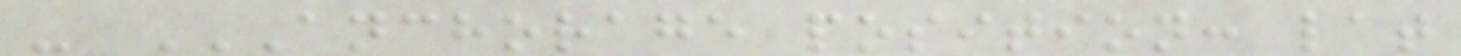- ANCHORAGE POSITION: LAT
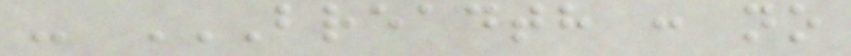- BREADTH : NO
